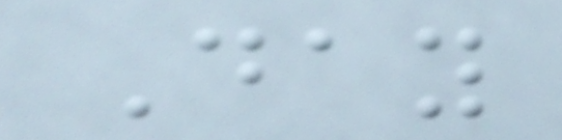Day
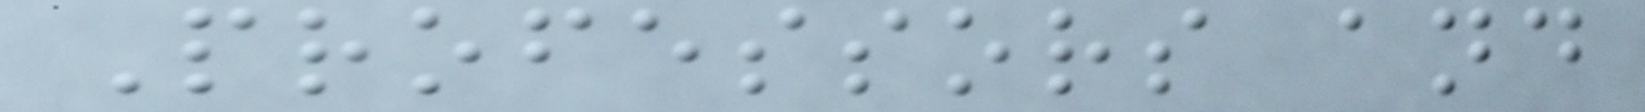Professors and
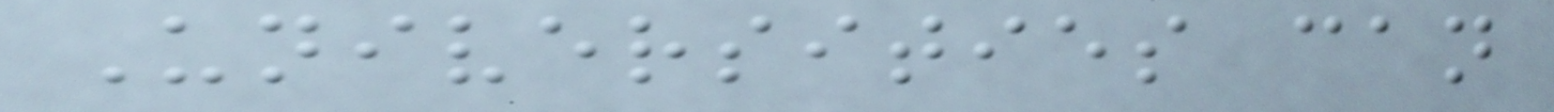Universities can
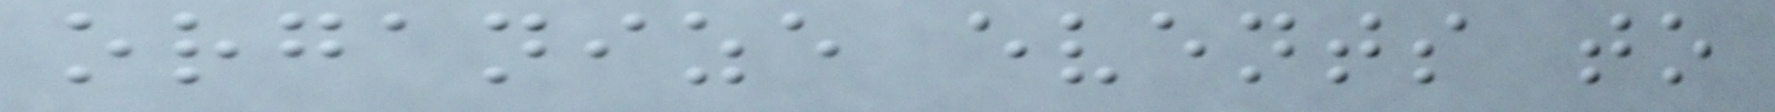organize events to
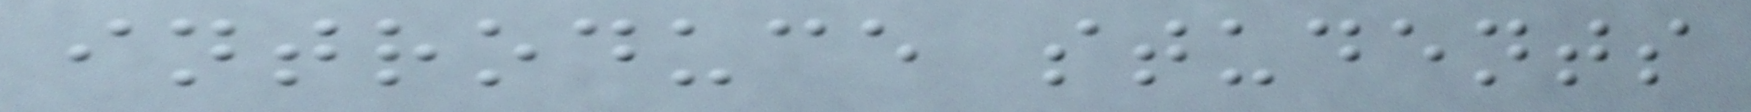introduce students
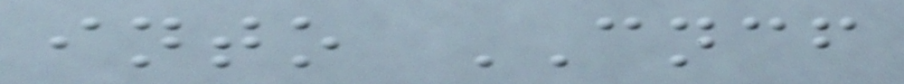into CNCF
